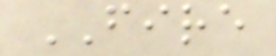FIRE
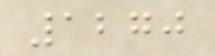1270
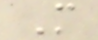M
